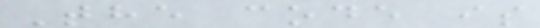The code is
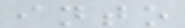into
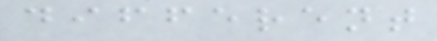different
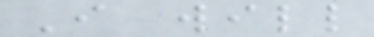I will
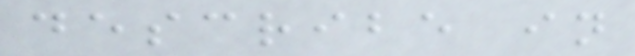describe in
